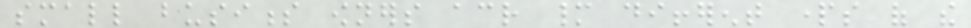small business owners across many different parts of the
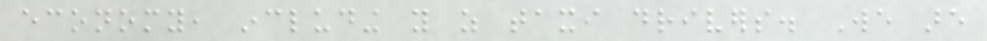economy, including you as taxi drivers. We are
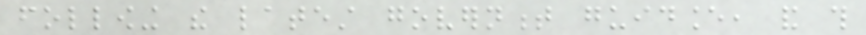following the latest government guidance, and this
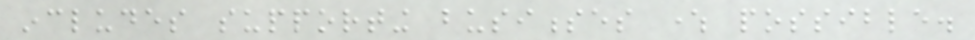includes supporting businesses where possible.
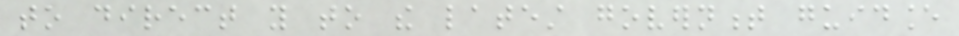to direct you to the latest government guidance
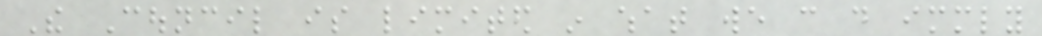The Council is limited in what we can do immediately
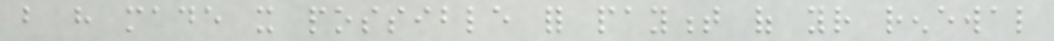but have made it possible for payment of your renewal
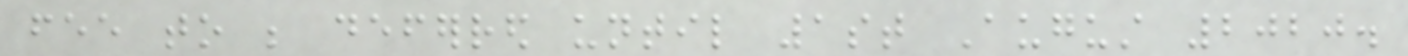fee to be deferred until 1st August 2020.
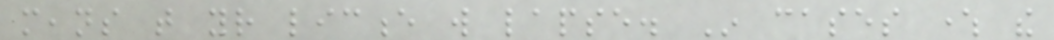means that your licence will lapse. In cases where the
